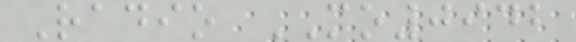Radio MO0942
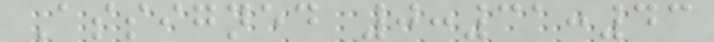Assigned 0:31:43
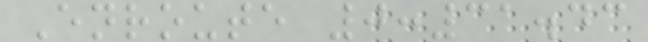Enroute 0:31.43
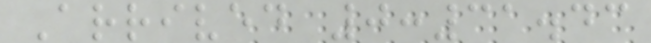Arrived 0:31.43
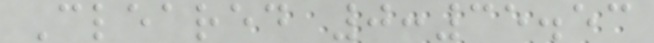Cleared 0:35.53
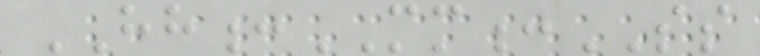HH:MM:SS
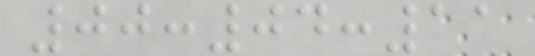00:04:11
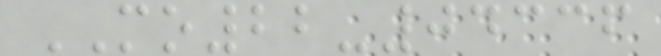MO22-04336
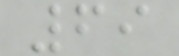69
